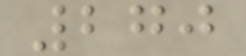270
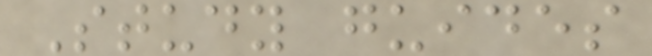Study guides
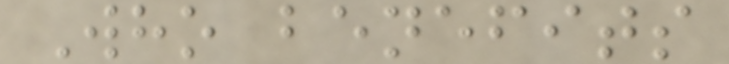Who benefits
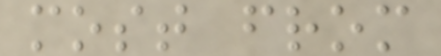most from
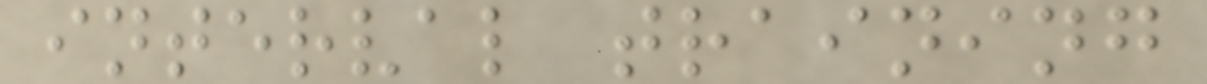interval training
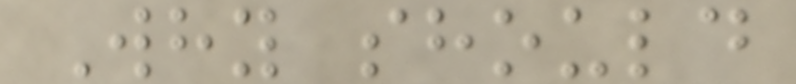Why should
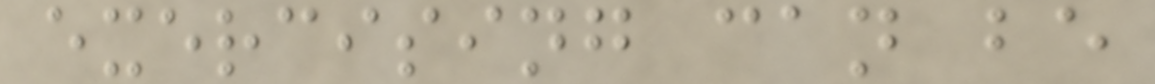exercising can be
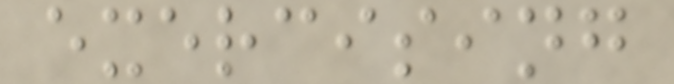exercising
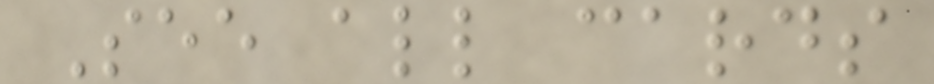See all cards
